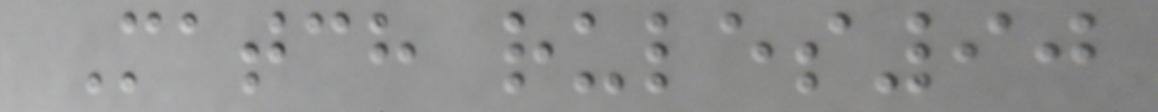Match rules90
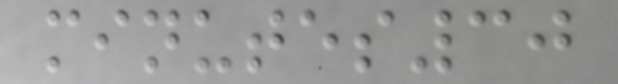minutes30
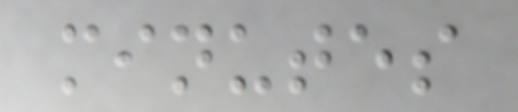minutes
